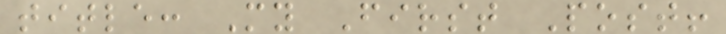title: My First Post!
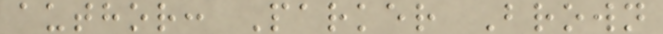author: Parker Brown
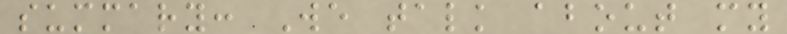summary: We talk about my
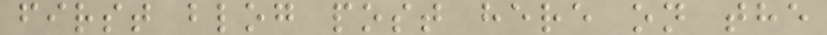first blog post here on the
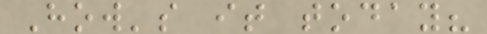How's it today?
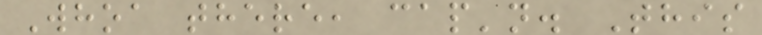Whoa there, cap'n. This
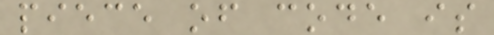piece of code is
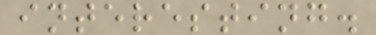interesting.
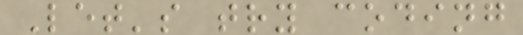Let's try coding
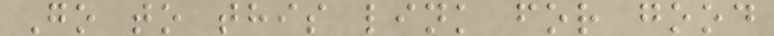Go to this link for good
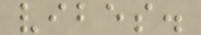vibes.
